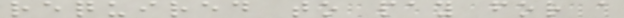required to pay for a
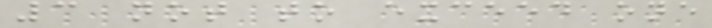3 not to exceed one
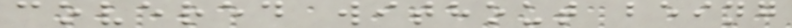covered without being
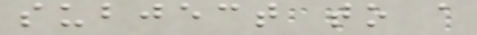subject to a
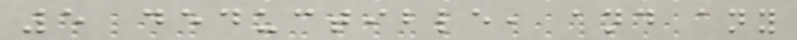5 deductible, and any
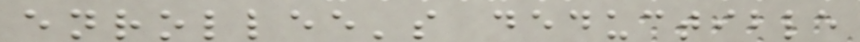enrollee's deductible
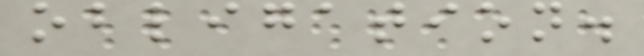obligation.
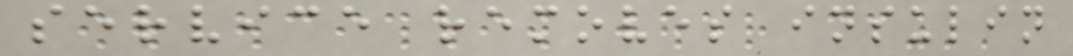service removes insulin
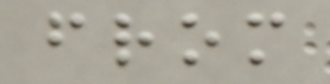from
